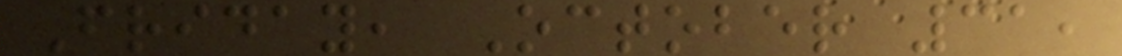Friday, October 31,
